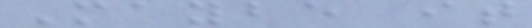Maybe it
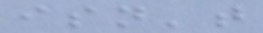isn't
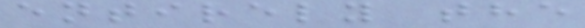entirely the
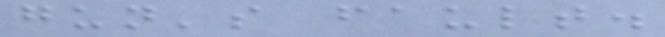gun's fault.
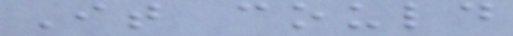It could
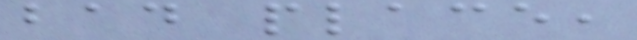bad place,
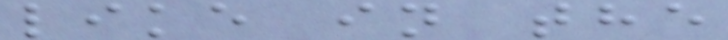like in the
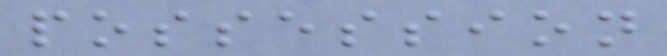possession
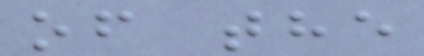of the
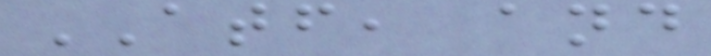ATF, and
